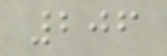206
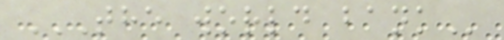THE WORLD BANK
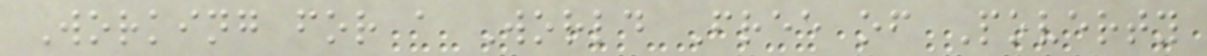Working for a World Free of Poverty
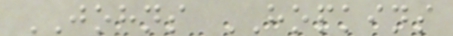JOHNS HOPKINS
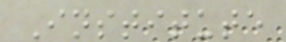Institute
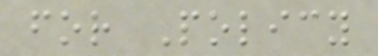for Policy
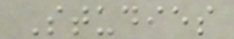Studies
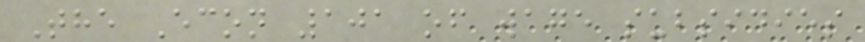The Econ 101 of wage subsidies
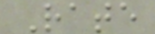Rate
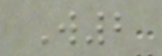W2
